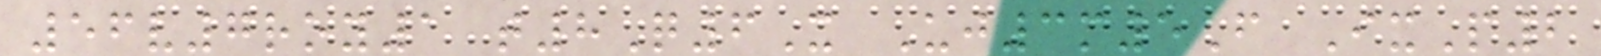56v7roy1 t8Q6X Uj3m5F IxP2
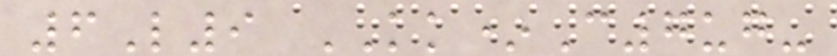6L9 KK*C7ug-
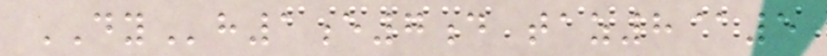DYh1e7d taz8@5
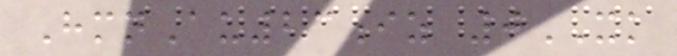HmnAu23iz 0XK
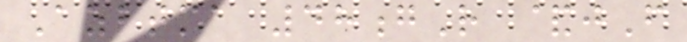Azbtma 48gR &jF
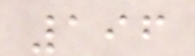196
